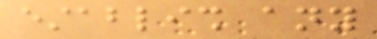establish any
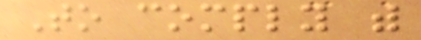To comply with
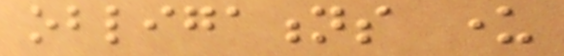obligations under
